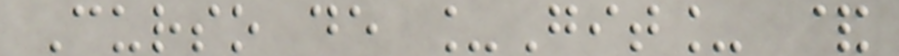Curso de _Git_ &
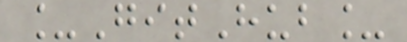_GitHub_
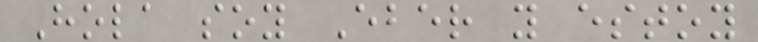Hola soy Eber y estoy
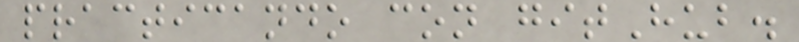practicando con gitHub.
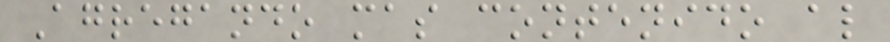Agregando mas contenido al
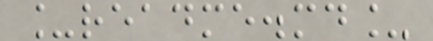_readme.md_
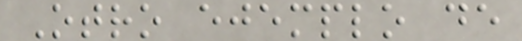Otro ejemplo de
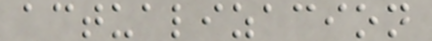actualizacion
